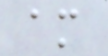am
